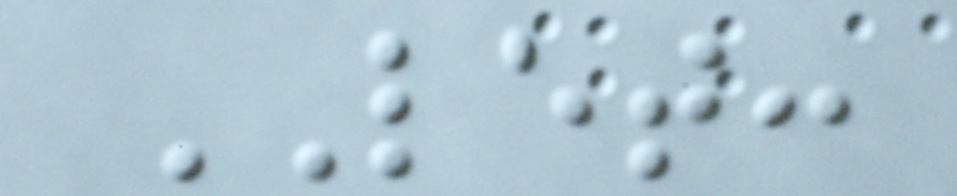LET:
